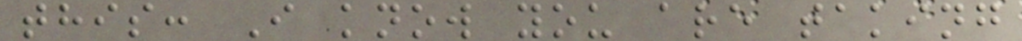this: I know you are taking
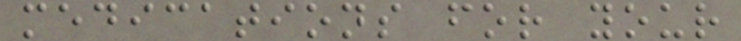medications for your
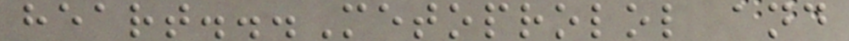heart...Metoprolol and
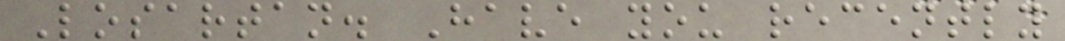Losartan. Have you recently
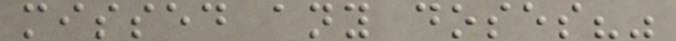missed any doses?"
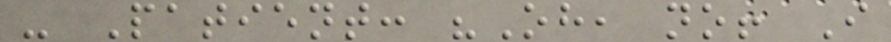- Patient: "Oh, no! I
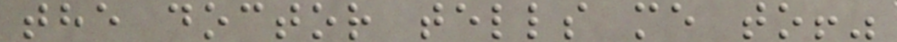the doctor tells me to!"
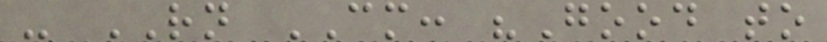- RN CM: "Good to
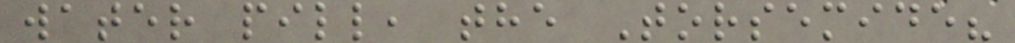water pill, the Torsemide?
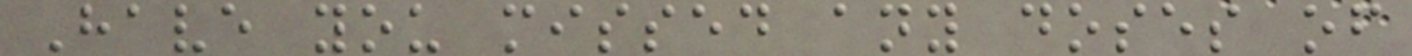Have you missed any doses of
